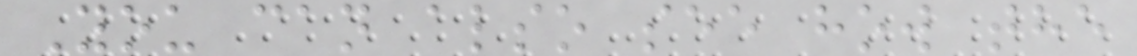You can also see how the
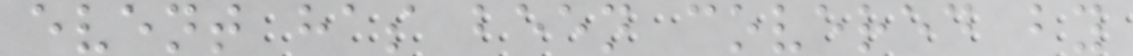event has been covered by
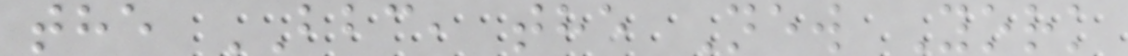the BBC, the New York
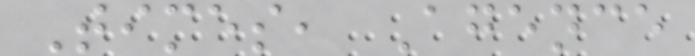Times, Agence
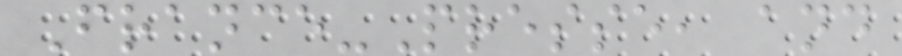France-Presse, and
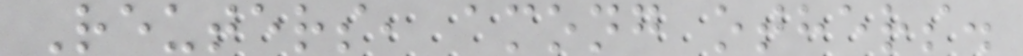Reuters, among others.
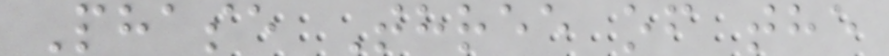Phase Three of the
